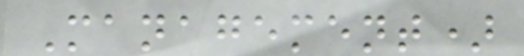Management)
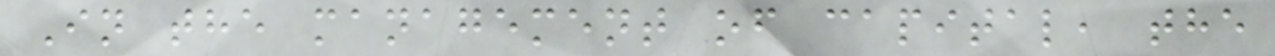In the management of capital, the
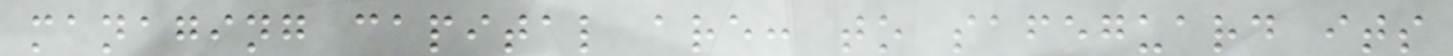managing capital are: to safeguard its
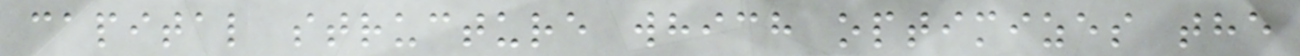capital structure which optimizes the
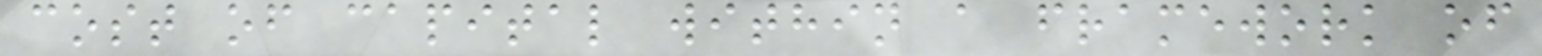cost of capital within a framework of
